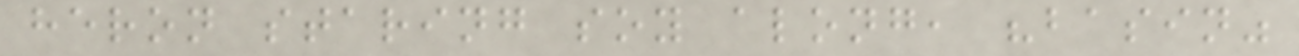heron staring soy along, "basin"
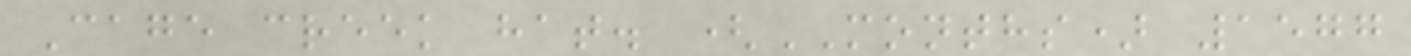Cage creek hat. (MONTHS) 1577
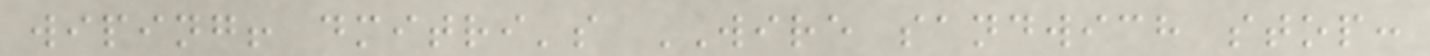wiping! dmitri's WIRE sandwich stop:
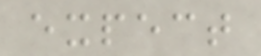expect
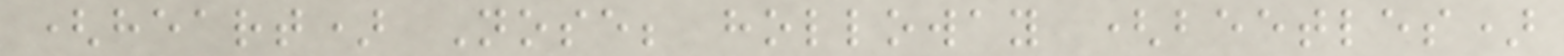(heart) Nose; holloway (beetles)
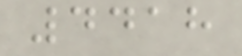4418
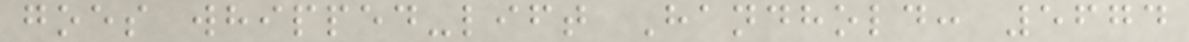goes whipped-lift Handhold: 5674
